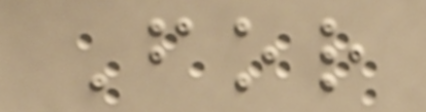For
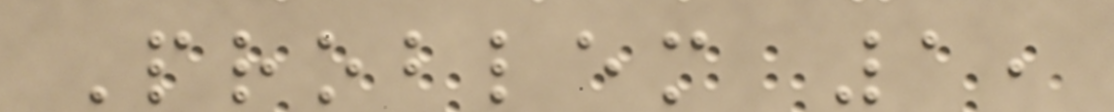Problem 1,
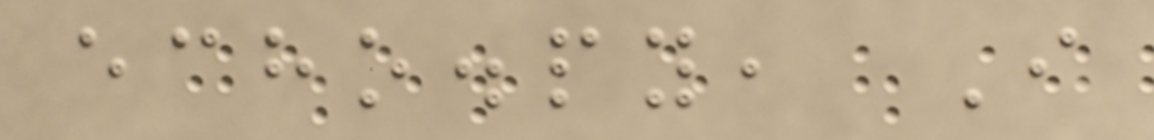echo.py, I
